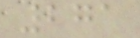271
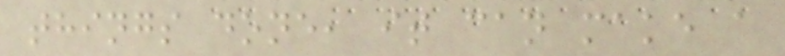things done, it can make a
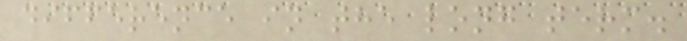difference in the long term.
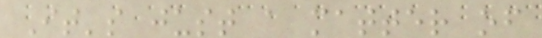It's just a matter of
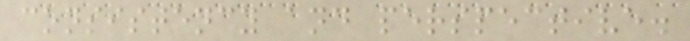consistency and perspective.
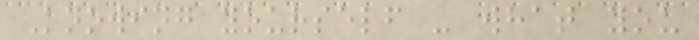Knowing yourself - what you
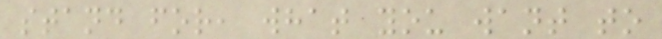stand for, what you want to
